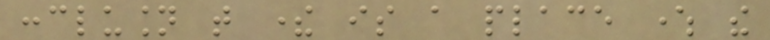conclusion that there is a place where the
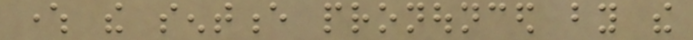where the sentence pronounced by the
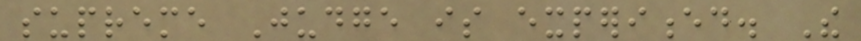supreme Judge is experienced. The
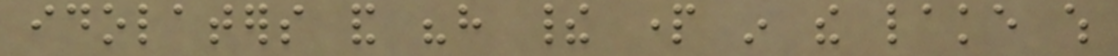idolaters and "have their part in the lake which
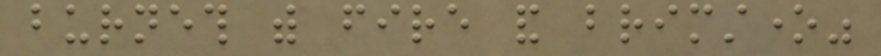burneth with fire and brimstone"
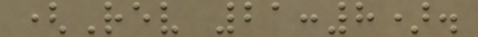(Rev 21:8).
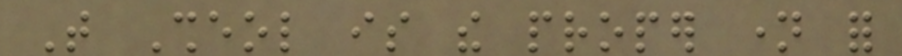That Sheol is the proper name for
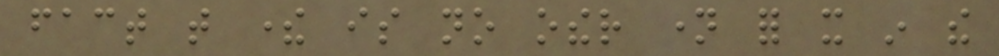fact that there is no other name for it in the
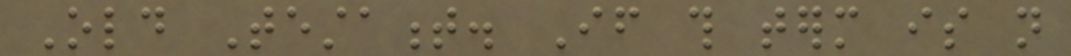Old Testament. If this term is not
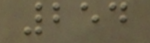254
